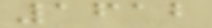1612
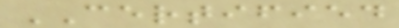CERTIFIED
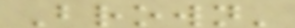Brown'
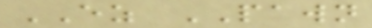EZ PAWN
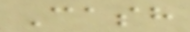Cash
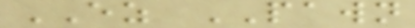EZ PAWN
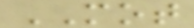MOT
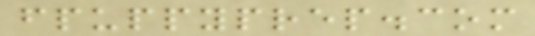fpuppyprep.com
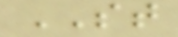ST
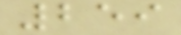259
